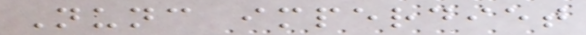Nunc imperdiet
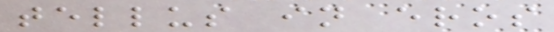tellus in eros
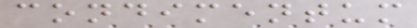condimentum
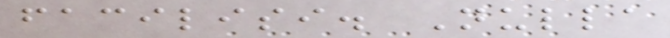facilisi. Nulla
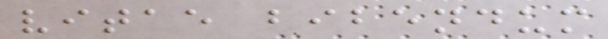vitae bibendum
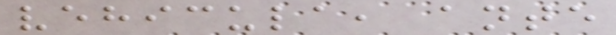vehicula, ante
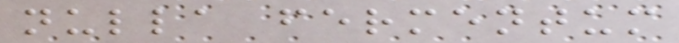nulla fermentum
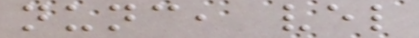nunc, vel
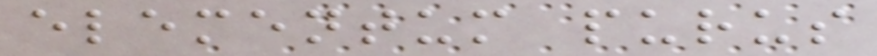elementum purus
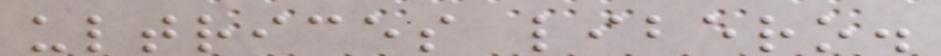ultrices libero.
